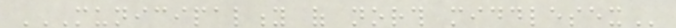MUNICIPALITY OF NORTH MIDDLESEX
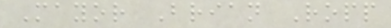Mayor Brian Ropp
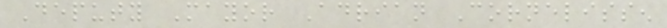Deputy Mayor Adrian Cornelissen
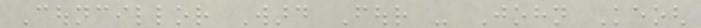Councillor Ward Four - John Keogh
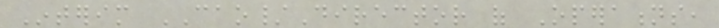Interim CAO/Director of Operations,
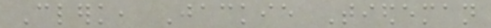Clerk, Jackie Tiedeman
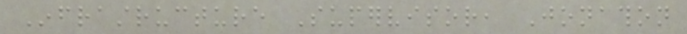Infrastructure Supervisor, Jonathon
